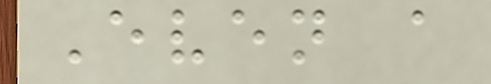Even a
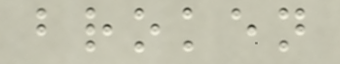broken
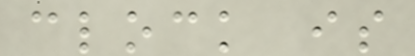clock is
